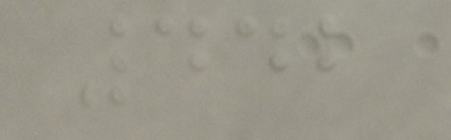442
